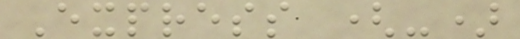Express (-)
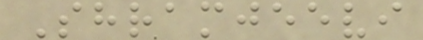Shramjeevi
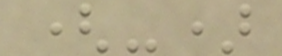(-)
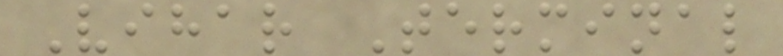Vihar Terminal
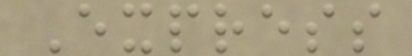Express
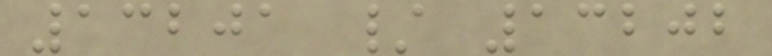13201 / 13202
